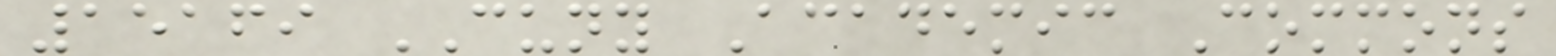15169 CUNY Academic Commons
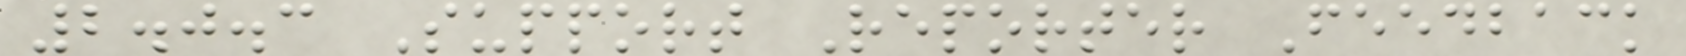2.0.3 Support Reporter Feedback
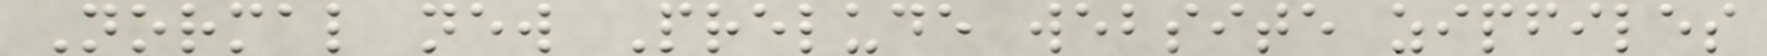Normal new Prelude website zipfiles
